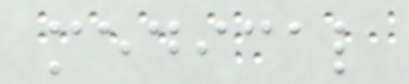medical
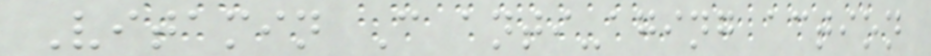Vitamin C anti-aging action
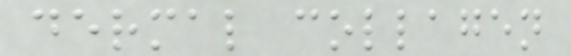dermal collagen
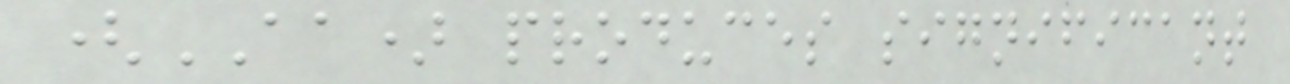(AA) produces significant
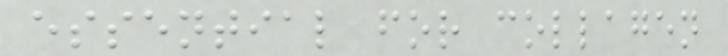essential for collagen
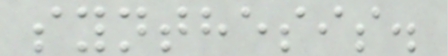synthesis.
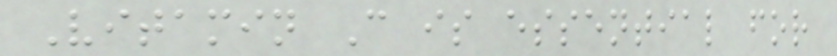Vitamin C is essential for
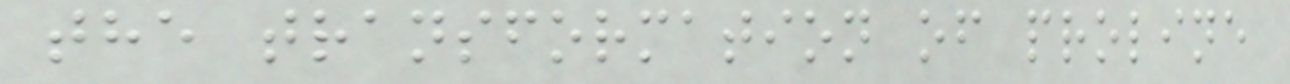the transformation of proline
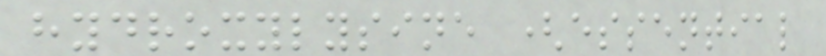hydroxylysine (essential
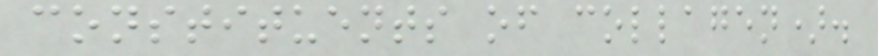constituents of collagen).
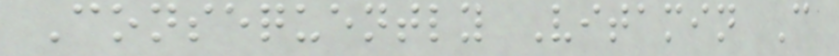Consequently Vitamin C
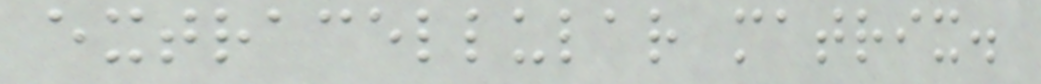extracellular matrix.
